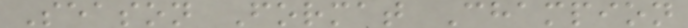Season Format Champion
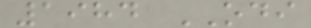1984 ODI
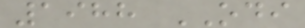1988 ODI
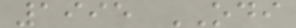1995 ODI
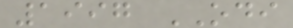1997 ODI
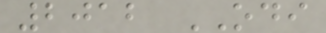2012 ODI
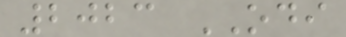2023 ODI
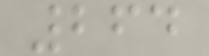264
